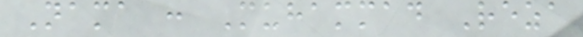Nama : Muhammad Reza
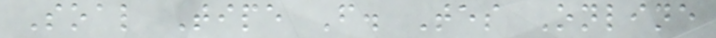Soal Tipe F. Tes Online
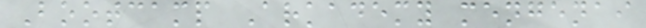Bootcamp Arkademy mengenai
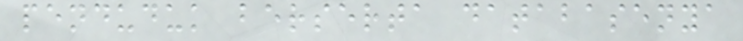penduduk berserta databasenya
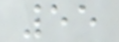55
